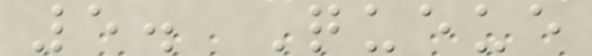5. Queue
